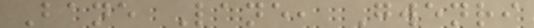Bane Lane, Gwenri
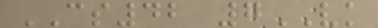CS42 7VK
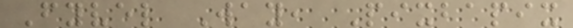Fyvel Way, Pixbapix
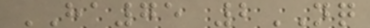HA75 2NQ
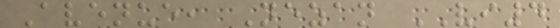Avenue, Nezan VI4
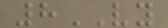8VY
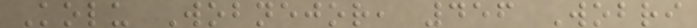Kolu Wobnejor, 456 Wobri
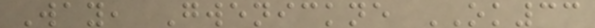Way, Gwenickne OK33
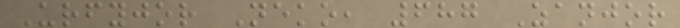Urfyjor Neko, 687 Zanjor
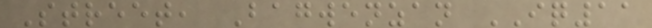Street, Bagwenzan IQ11
